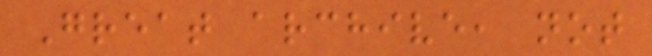Great archive, not
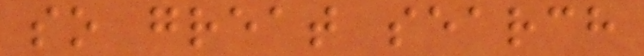so great search
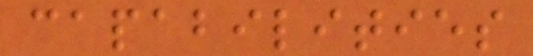capabilities
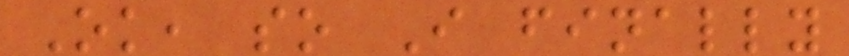Ok, so I finally
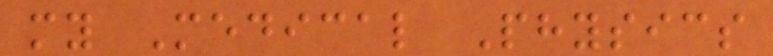my Medical Physics
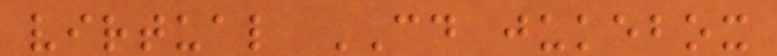virtual CD jukebox
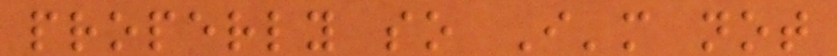properly so I'm not
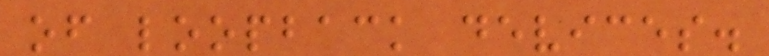of loopback devices.
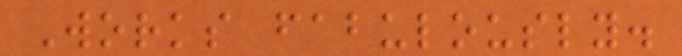Works fabulously.
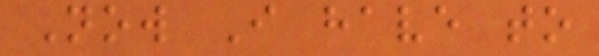Now I have to
